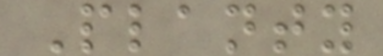Planty
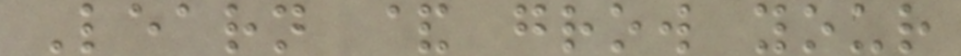Learn & grow your
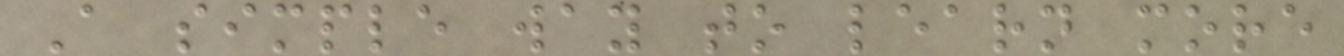A simple way to learn more
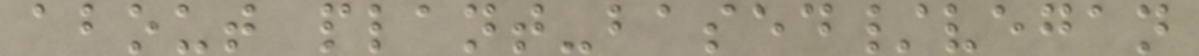about plant-based/vegan
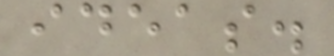ideas.
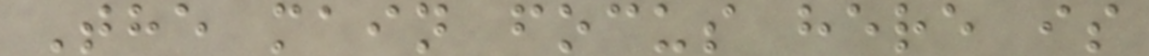The main focus here is
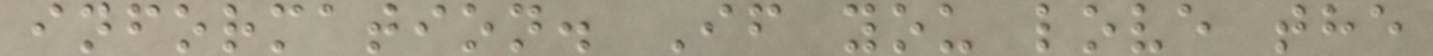information. If you love the
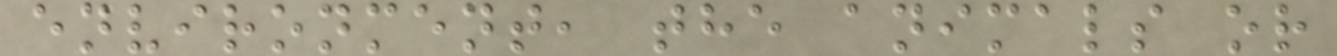environment, the animals or
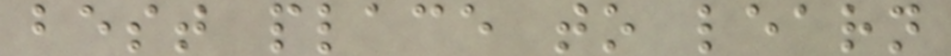best place to learn
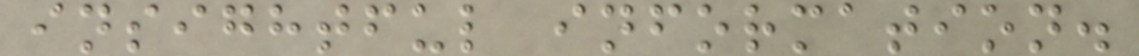insightful information.
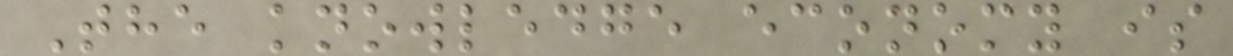The knowledge economy is
